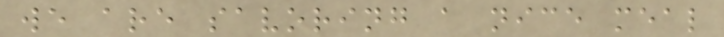we are savoring a nice meal
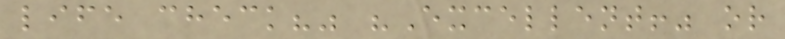life check?" "Excellent!" or
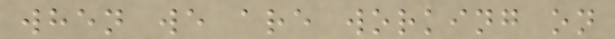when we are working on
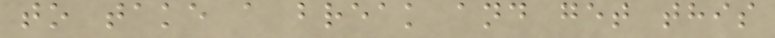to take a break and get this
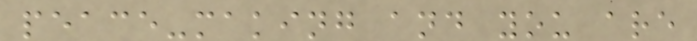peace-making and you are
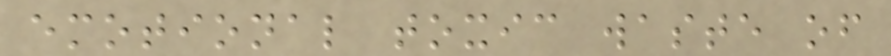emotional toxic waste of
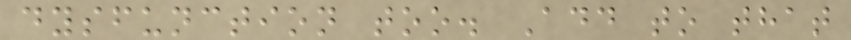dysfunction too. Add to that
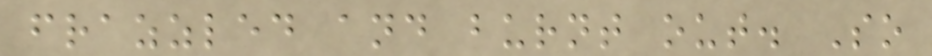frazzled and burnt out. So
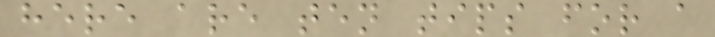here are ten tips for a
